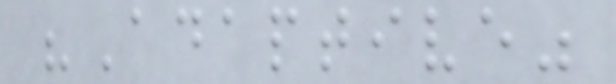"Adaptive"
